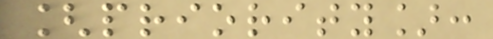[priority]:
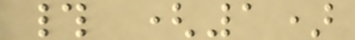# (1)
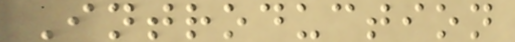Introduction
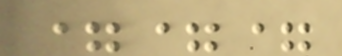===
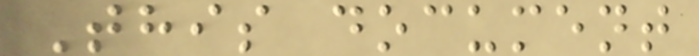This document
